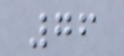76
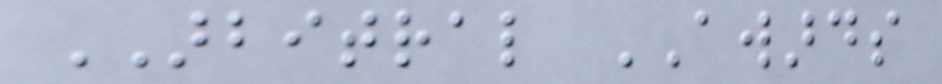ARBITRAL AWARDS
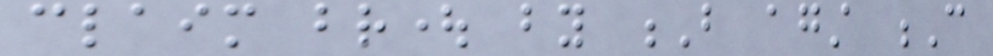claim brought by B against C
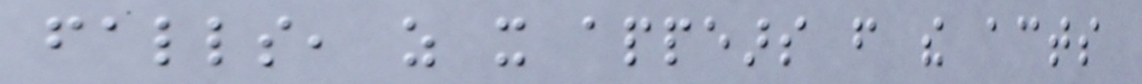falls, as it appears from the acts
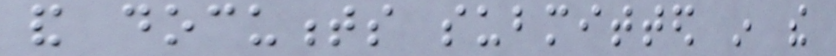and documents submitted in the
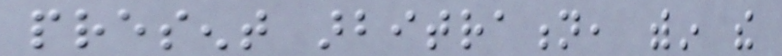present arbitration, within the
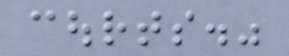courts."
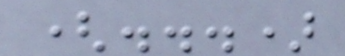(...)
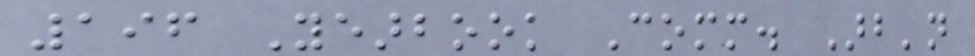196 Yearbook Comm. Arb'n
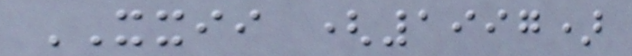XXII (1997)
